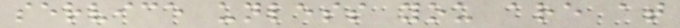service unless you are at
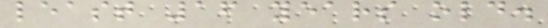least 16 years old.
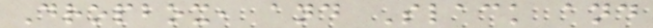Dropbox, and Slack and
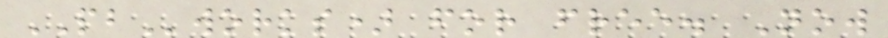PBworks) for free. Now
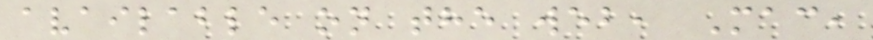available on the web, Mac,
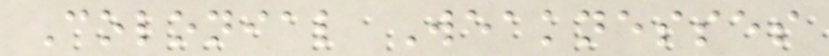Colonial Weaknesses
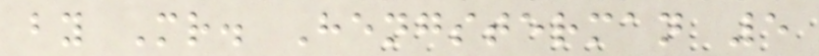by Mr. Hengsterman 5
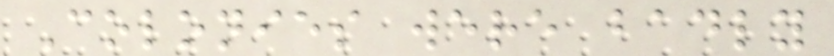Colonies were badly
